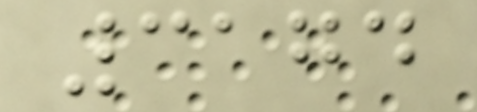3174
